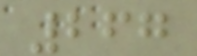267
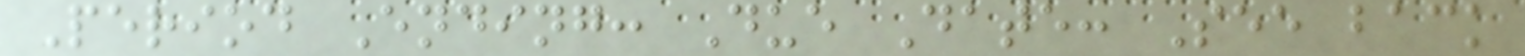Period Ending: Due Date: See back
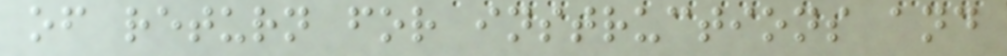of return for instructions and
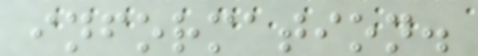information.
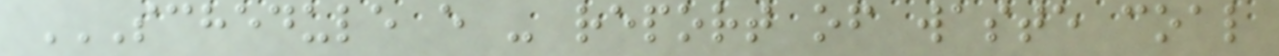SCHEDULE E - REPORT OF WASTE COAL
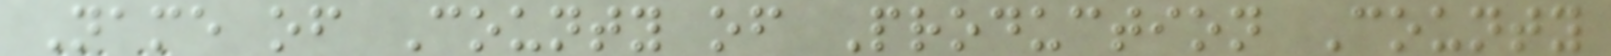Name of County of Production County
